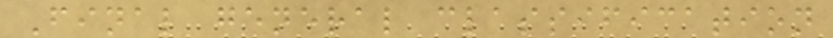Final general classification
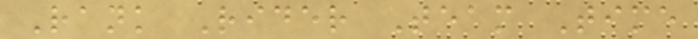Rank Rider Team Time
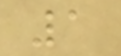1
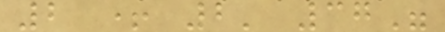2 + 2' 37"
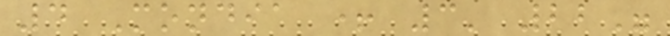4 Mondia + 3' 22"
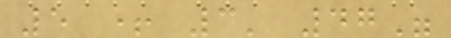5 + 3' 47"
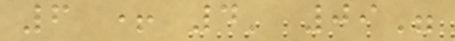6 + 4' 09"
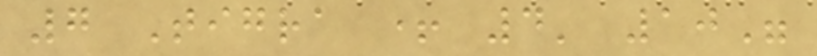7 Tigra + 4' 10"
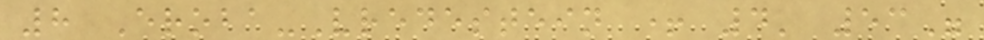8 Eroba-Vredestein + 4' 53"
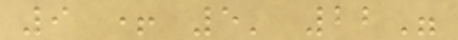9 + 5' 22"
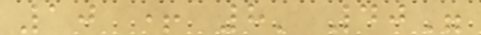10 + 8' 40"
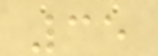35
